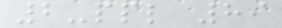2-ppl 89
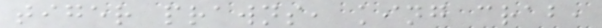tiger prawns, king crab,
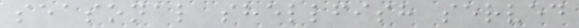seasonal shellfish served
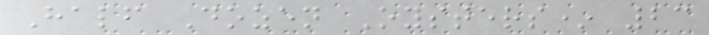Half Dozen Oysters* 23
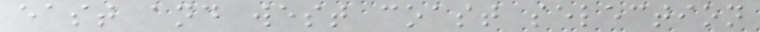east and west coast selection
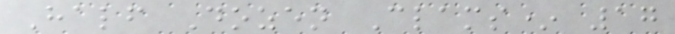Half Dozen Clams* 17
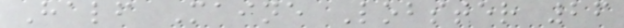Half Maine Lobster 26
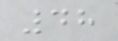48
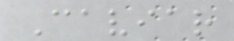Caviar
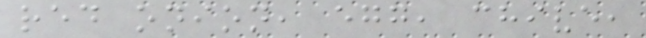red onion, egg, chive,
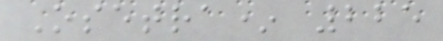Osetra* 225
